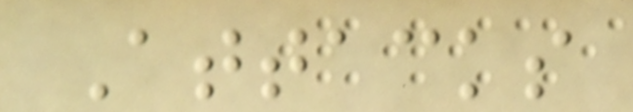Attacks
